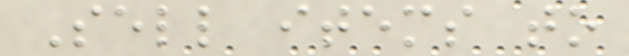Sell items to
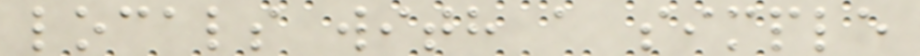locals with a simple
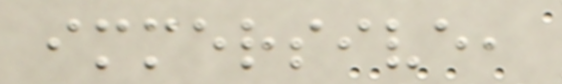immersive,
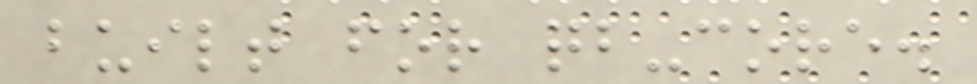built for qb-core.
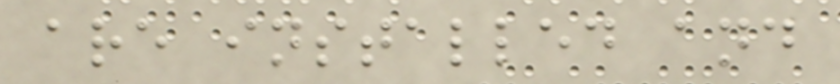are installed and
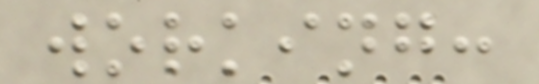working:
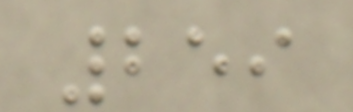259
